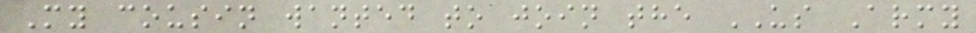My cousin wanted to join the US Army
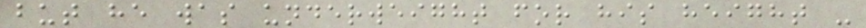but he was underweight for his height -
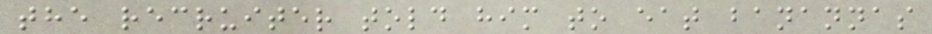the recruiter told him to eat banannas
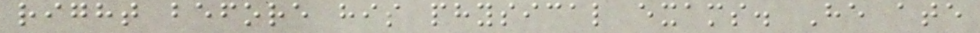right before his physical exams. He ate
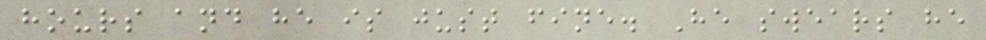hours and he is just fine. He swears he
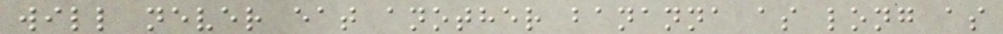will never eat another bananna as long as
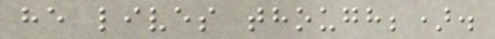he lives though;).
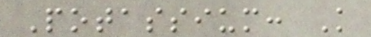Potassium: K
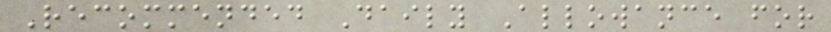Recommended Daily Allowance for
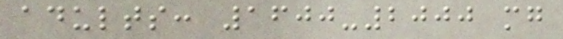adults: 1600-2000 mg
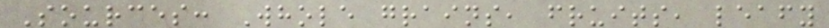Sources: Whole grains, fruits, leafy
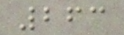263
